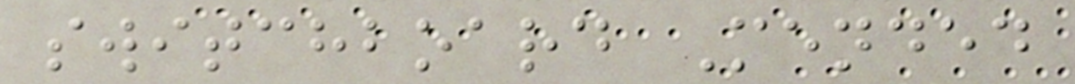switchboard Mended
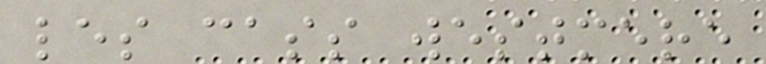les cass westmere
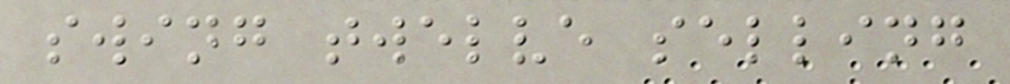swing twelve selling
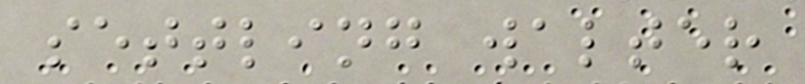settling walter
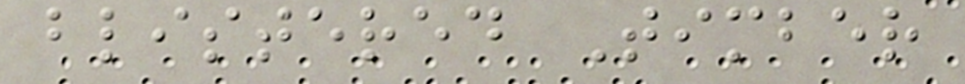blistered Timber
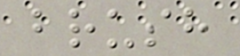brush
